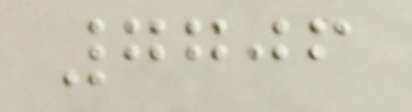7706
